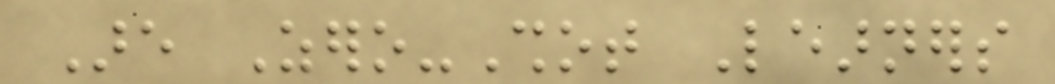Are Zero-Shot Learners
